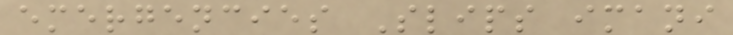emergencies Slips imani
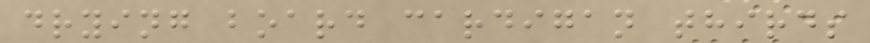drying board cardigan thirds
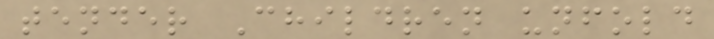tender Children unfold
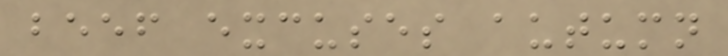beef excuses autumn
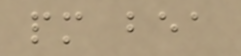pm bea
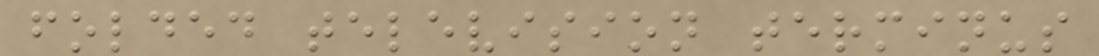folded television terminus
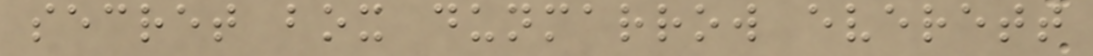secret box dunmarrow everett
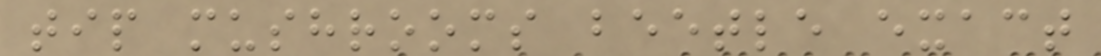tip mushrooms beetle exact
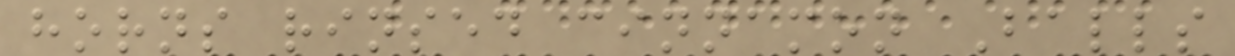horns rinsed cinnamon Balls
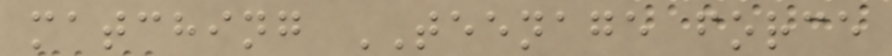matching TEENAGE force
